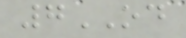7OD
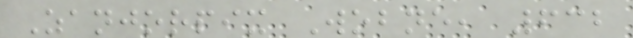Zanjorpix Wobne, 632
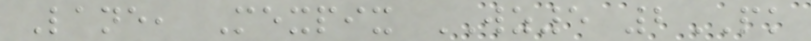Lane, Mexpix WZ5 2PK
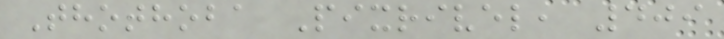Thothoba Pixrivel, 409
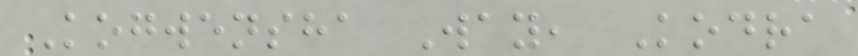Kogwensha Way, Kodra
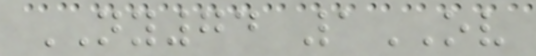NY74 1OV
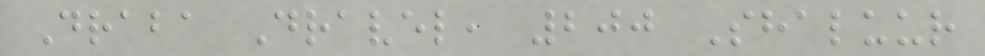Draba Dravel, 200 Shaluur
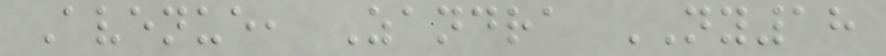Avenue, Zandra NY18
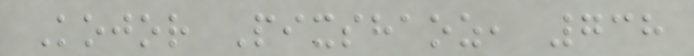Kojor Pixshaoz, 738
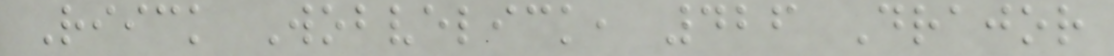Riick Wobvelick, 426 Drajor
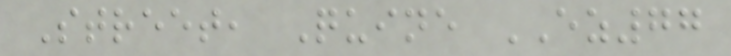Street, Quine EZ77
